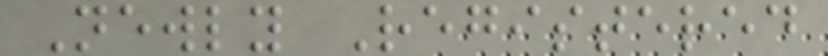Newly Registered
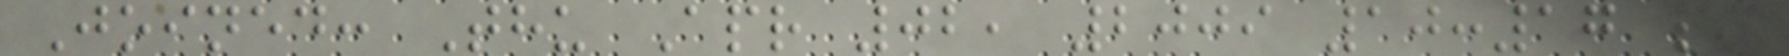Joined: Thu Apr 02, 2009 10:17 pm
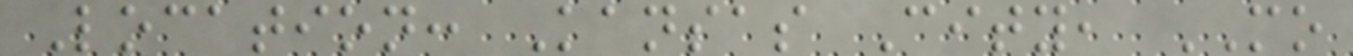Location: Kansas City, MO
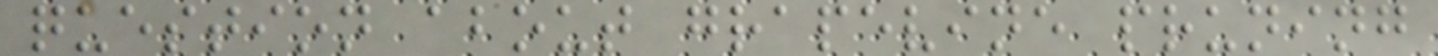question about grapevine pruning
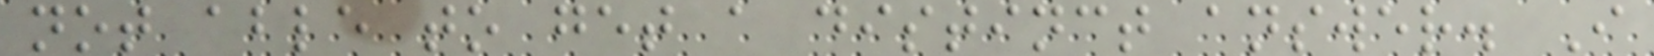not able to get a distinct answer. I
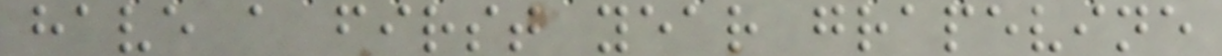have a first year grapevine
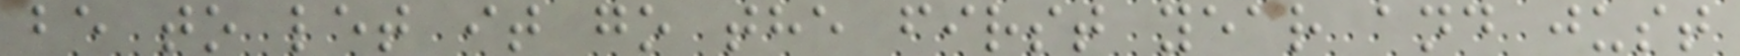be to let it go the first year and just
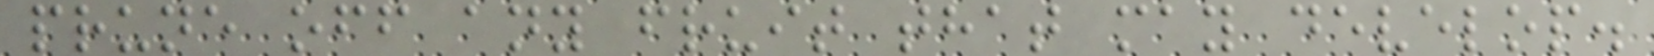prune off any fruit that may develop.
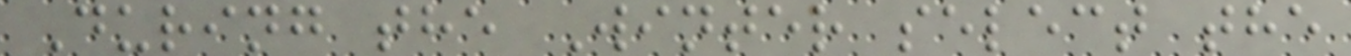During the Winter select the
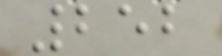252
